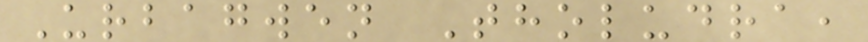Urbagwen Tholudra,
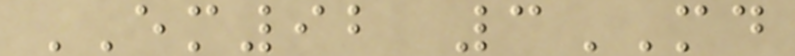EM92 3MD
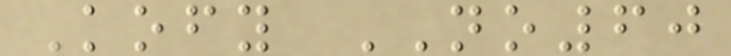Kofy NO60
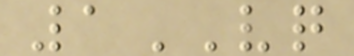1VQ
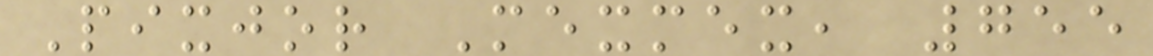Pixjor Mexmex, 755
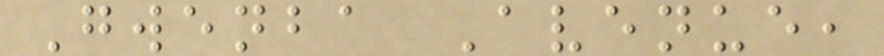Gwenba Avenue,
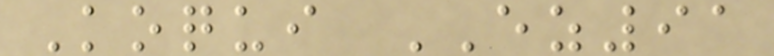Koqui EZ91
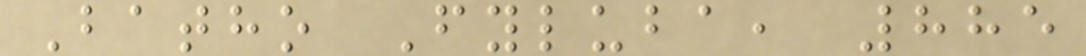Batho Fyluba, 885
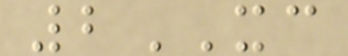2XC
